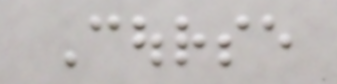Course
